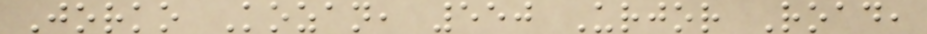Jorko Kozan, 550 Urjor Road,
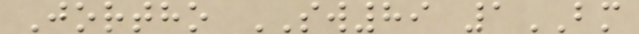Jortho SW89 1BM
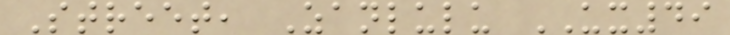Street, Zanlulu UX49
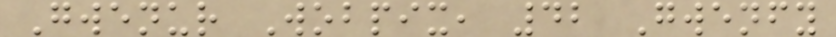Gwenur Wobpix, 42 Gwenfy
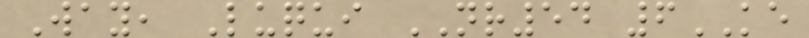Way, Luqui NR54 6KE
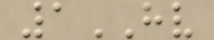1HV
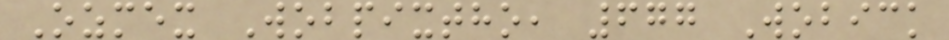Ozmex Wobpixtho, 677 Wobick
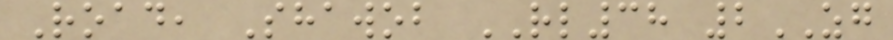Road, Shawob RL38 2ZG
